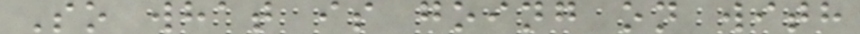So what is going on with
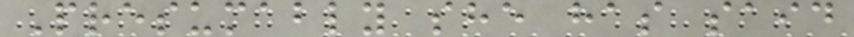Presumably she has said
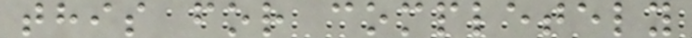this for completely
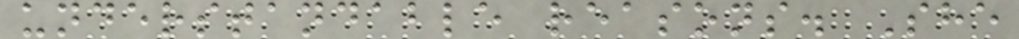understandable reasons. She
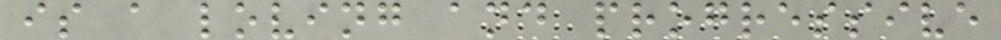is a loving and progressive
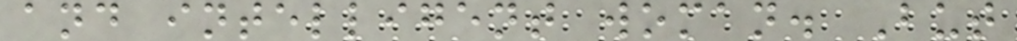and intelligent woman. But
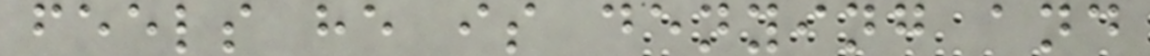feels he is denying and
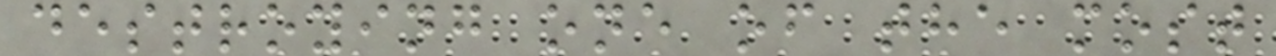destroying one of the most
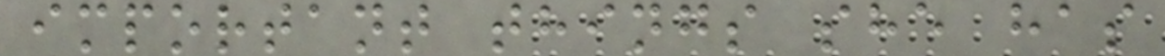important things she has
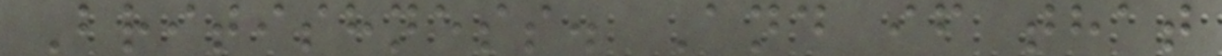Britishness. And if that
